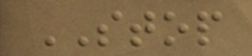STOP
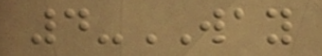4-WAY
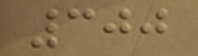300
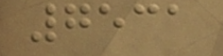7531
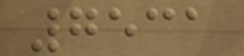7531
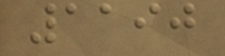1190
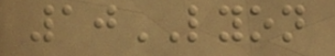10LYON
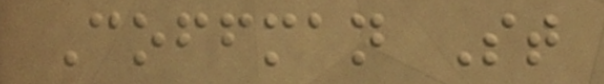Coffman St
